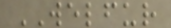WELFUR
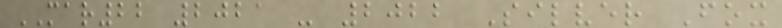MAR22 2021 - 2022 Silver Fox
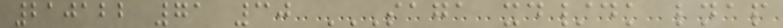210122 71 30 SAGA XD/DK LNAP
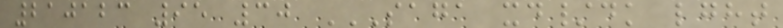210123 95 30 SAGA XD/DK LGHT
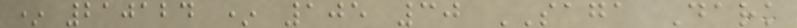* 210124 * 105 30 SAGA Dark
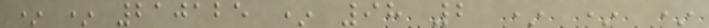* * 210125 * 98 2 * * *
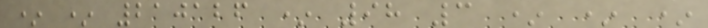* * 210126 * 98 3 * * *
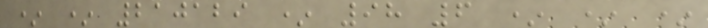* * 210129 * 98 6 * * *
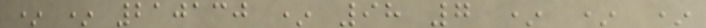* * 210130 * 98 7 * * *
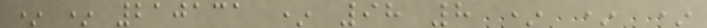* * 210131 * 98 8 * * *
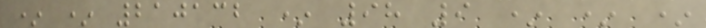* * 210132 * 98 9 * * *
